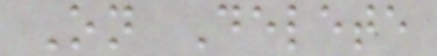On Delete
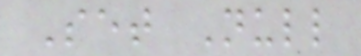Set Null
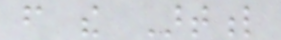from the Artful
